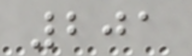201
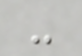-
